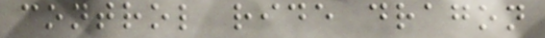control ride dragon
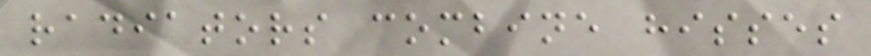radiators combine hisses
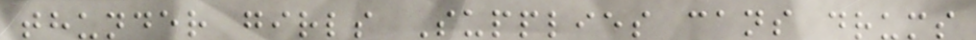thunder girls Supplies cans drums
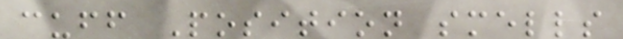cuff Position smells
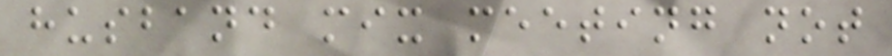husband mix meeting not
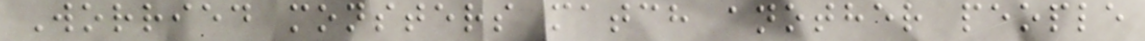Worried monsters match another people
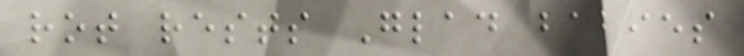rot rests Glad babies
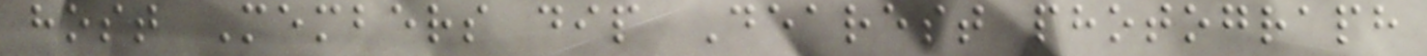host Members dip Dearest photograph
